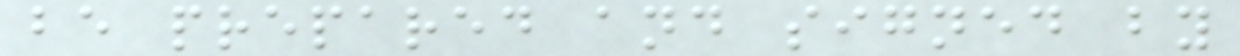be prepared and signed by
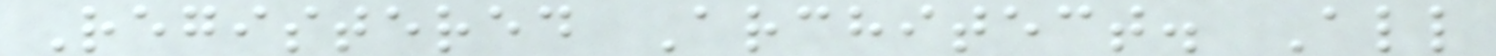Registered Architect. All
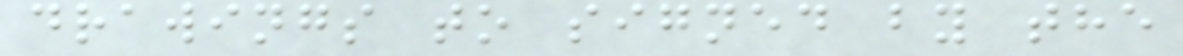drawings to signed by the
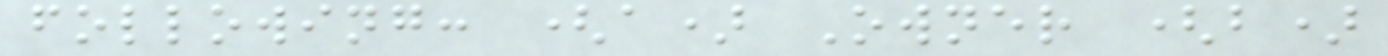following: (a) Owner (b)
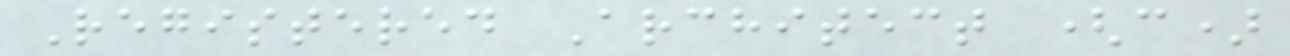Registered Architect (c)
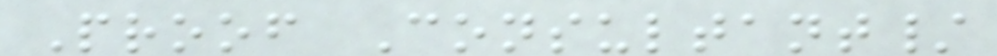Proof Consultant/
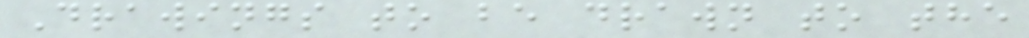Drawings to be drawn to the
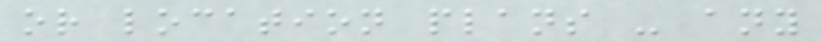or location plans - any
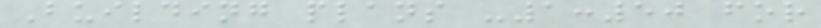Building plans -1:50 for
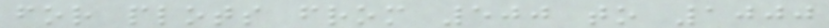for plots from 500 to 1000
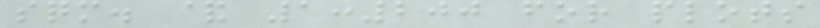sqm. & 1:200 for plots
